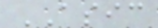ASIC
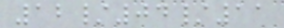12/04/11
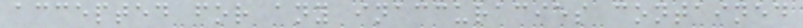accepted for any inaccuracies contained
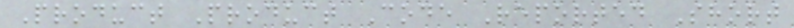Product Product Code Reported Short
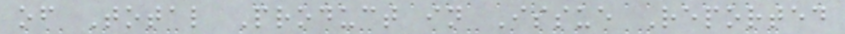of Total Product in Issue Reported
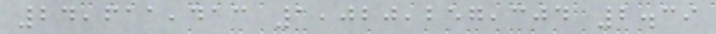24,611,413 1,020,257,304 2.39
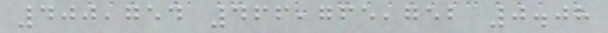400,754 466,765,752 0.08
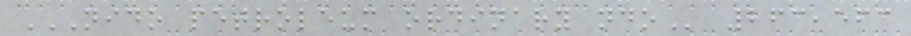NIDO PETROLEUM ORDINARY NDO 263,563
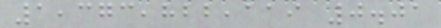1,373,822,119 0.01
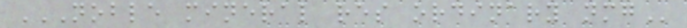NOBLE MINERAL RES ORDINARY NMG
